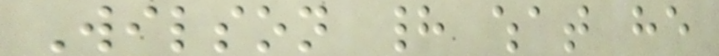Wilson had what he
